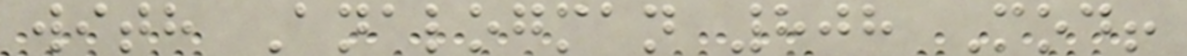with Analogman 808 Mod!
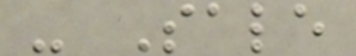- Sale
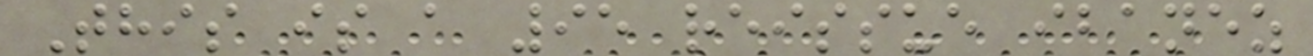This is a 95 reissue ibanez
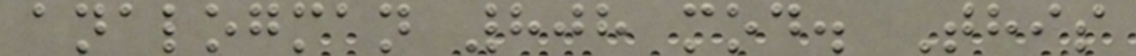analogman 808 mod. This
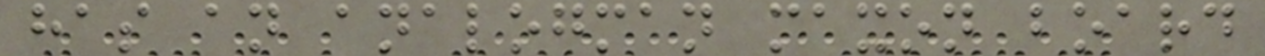has an analogman maxon board
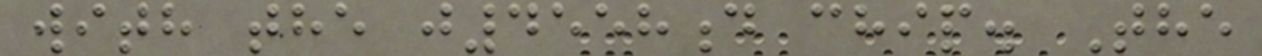with the j4558d chip. The
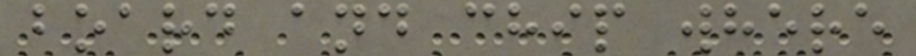board and chip where
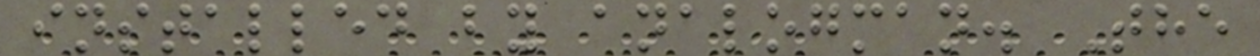installed by analogman. The
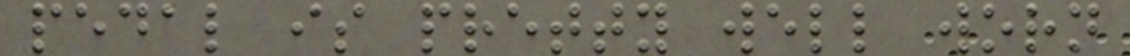pedal is pretty well worn
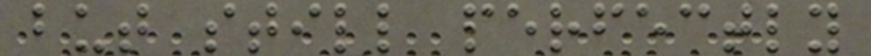but still perfectly
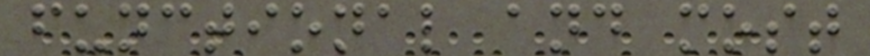functional and most
